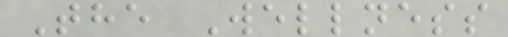The Wellness
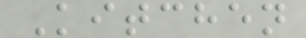Kitchen
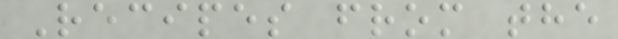Recipes from the
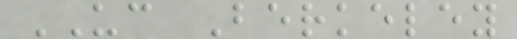UC Berkeley
